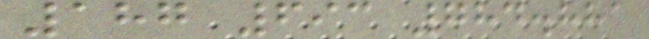187 693 784.881
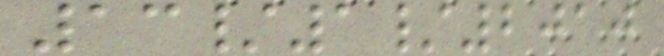13/1/2010
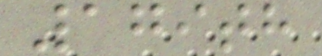179th
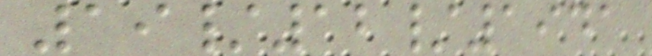19/12/1941
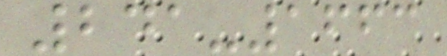241-1663
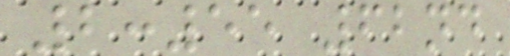2:55 62nd
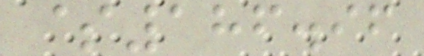$186.96
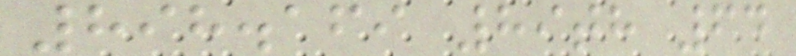898.169 89th 64
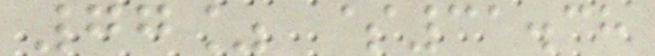77% $31.38
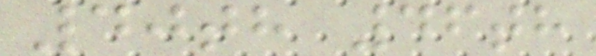40th 46th
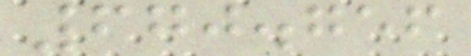670.756
